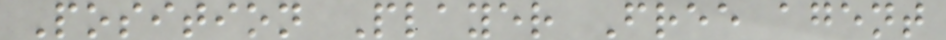Position Player Free agent
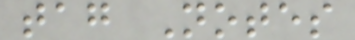tag Notes
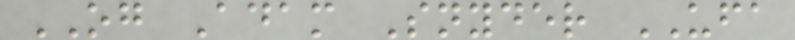OG Adam Snyder UFA
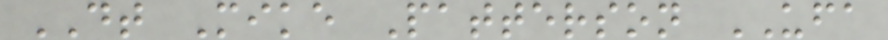DT Mike Patterson UFA
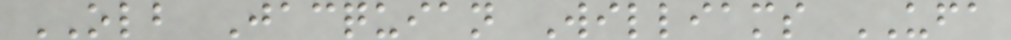OLB Jacquian Williams UFA
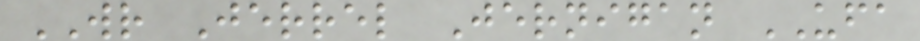WR Jerrel Jernigan UFA
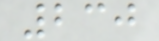230
